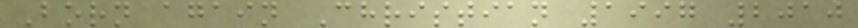Born again Christian 1997 2010
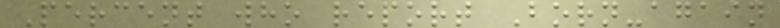Percent who report Born-again
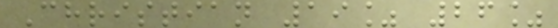Christian 19% 26%
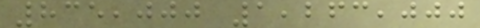835,000 1,263,000
